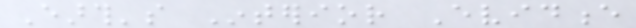Earth's Interior Evidence
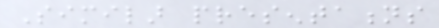Similar presentations
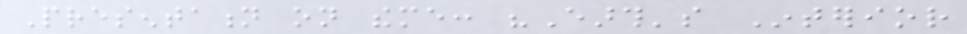Presentation on theme: "Earth's Interior
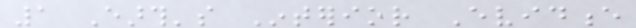1 Earth's Interior Evidence
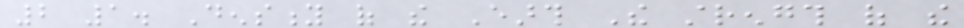2 1. Density of the Earth The strength of the
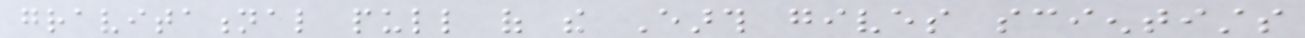gravitational pull of the Earth gives scientists
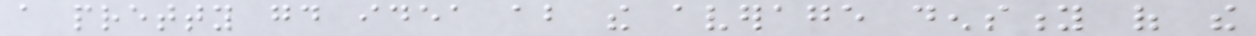a pretty good idea about the average density of the
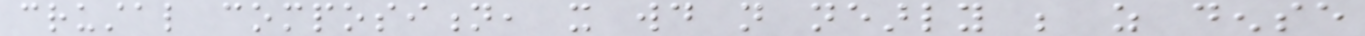crustal composition, it would not nearly be as dense
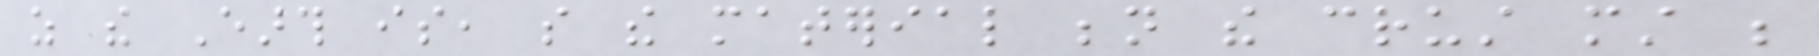as the Earth is, so the material beneath the crust must be
